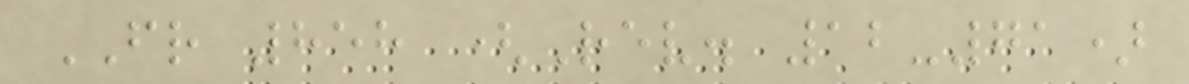FR 858 (Rev. 12-71)
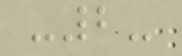-2-
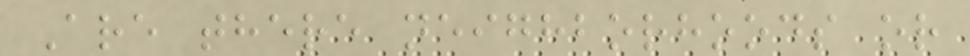Are there neighborhoods or
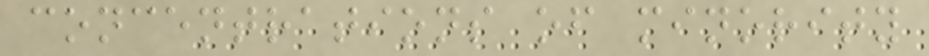concentrations of minority
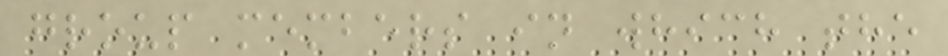group members in which the
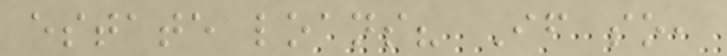estate loans? If so,
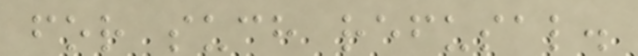for such refusal.
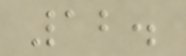12.
